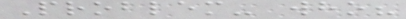Problem- who?
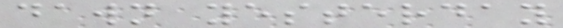dawn yesterday
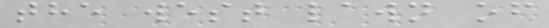the west lawn of
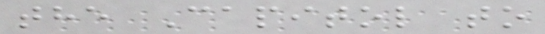the Capitol to
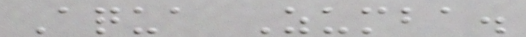Aqua Zumba.
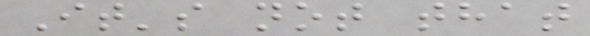It's not that
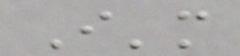I'm
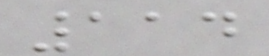114
